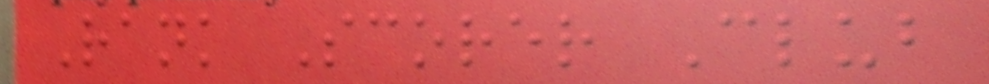Rank Scorer Club
